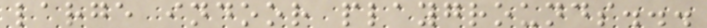large indoor playgrounds...
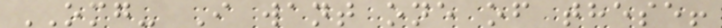OMG- I want one of these!
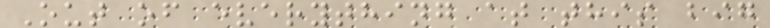Out of everything at this big
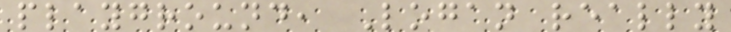playground, Logan really
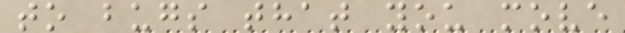to bugs that you move
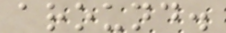around.
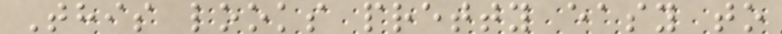This looks pretty easy to
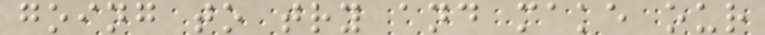going to try and make our
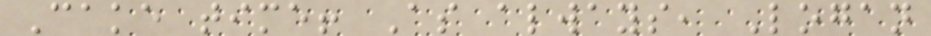Cake time! As always, Logan
